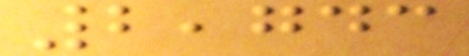2,743
